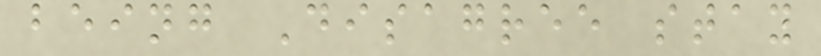being Disagree stay
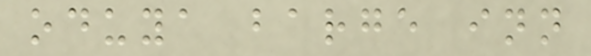oduya barge inn
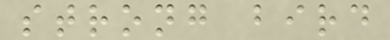strong bird
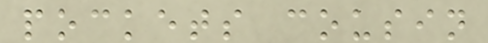pockets cousin
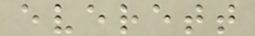everett
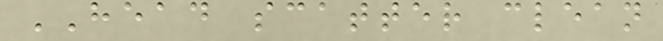HEAD scatter clean
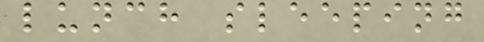lunch sleeping
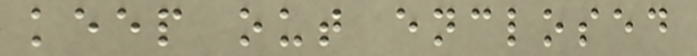keep out enclosed
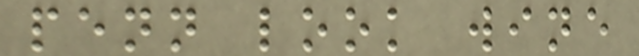penn look wine
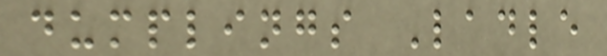dumplings Ladle
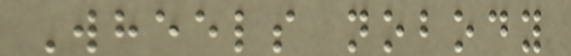Wheels nobody
